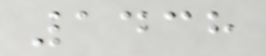1438
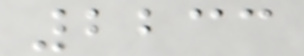2233
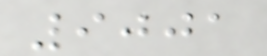9001
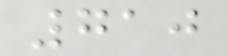710
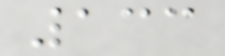133
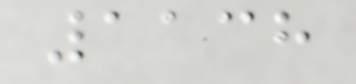1138
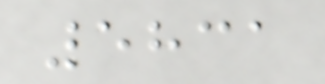5831
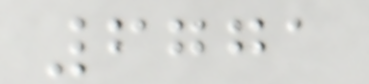6771
